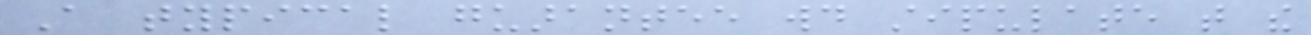A typical guarantee would stipulate that the
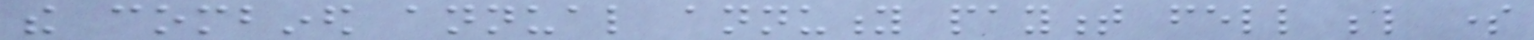the combined annual annuity payment fell below some
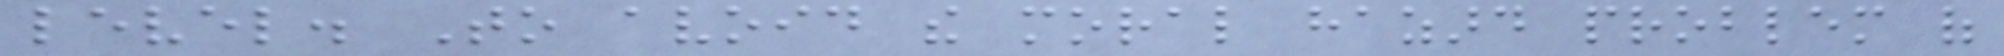level. To avoid the moral hazard problem of
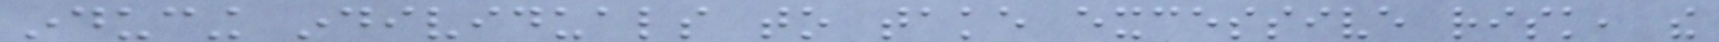inducing individuals to take excessive risk, the
